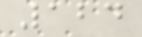124
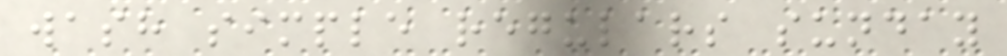wash simple regulars sunday
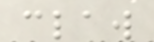claw
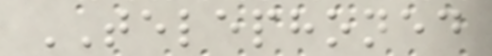TELEPHONED
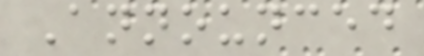Announced
